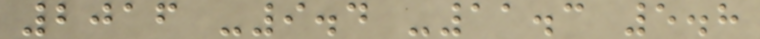2016 -9.4 -11.3 5.8
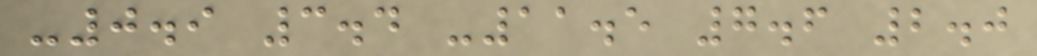-0.9 3.4 -11.5 7.6 2.0
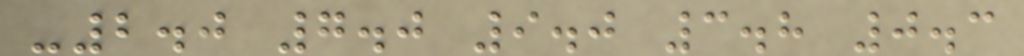-2.0 7.0 9.0 3.8 0.3
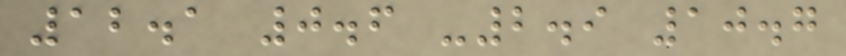12.1 0.6 -2.9 10.7
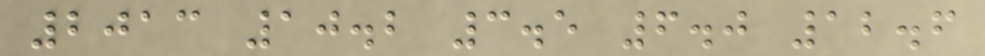2013 10.2 3.5 6.0 12.6
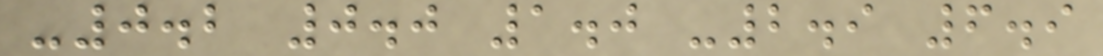-0.2 0.0 1.0 -2.9 6.9
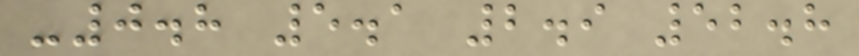-0.8 5.1 2.9 52.8
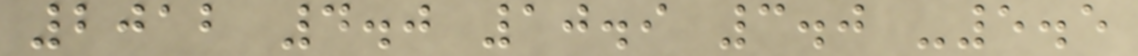2012 4.0 10.9 3.0 -5.5
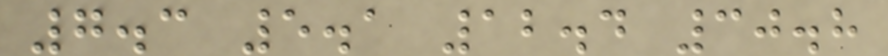7.3 5.1 12.4 30.8
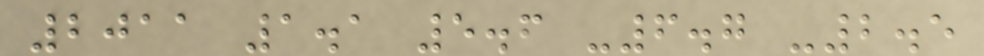2011 1.1 5.6 -6.7 -2.5
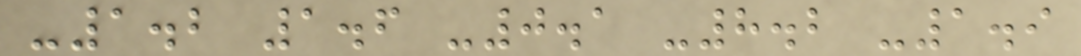-1.2 1.6 -0.1 -8.2 -1.9
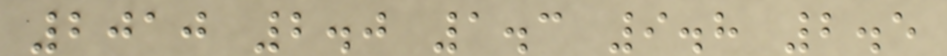2010 2.0 1.3 9.8 2.5
